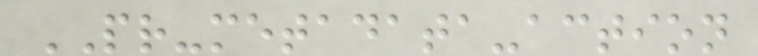PR-metadata-action
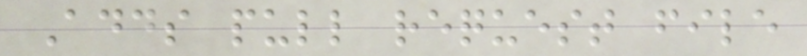Adds pull request file
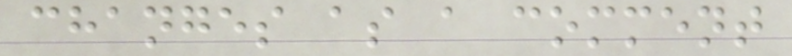changes as a comment
